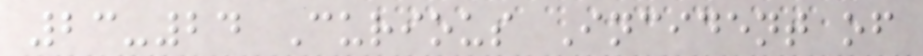23-24 Curious Incident of
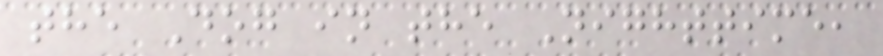the Dog in the Nighttime,
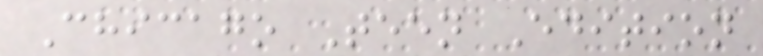Chicago Teen Edition
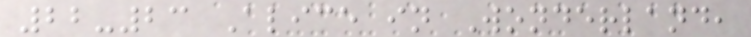22-23 Alice in Wonderland,
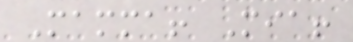Mamma! Mia!
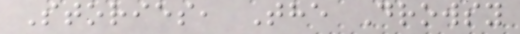Stories, The Drowsy
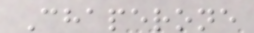Chaperone
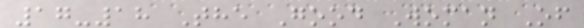17-18 The Good Woman Of
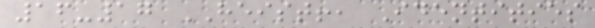16-17 HEIST!, Identities
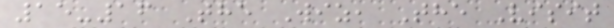15-16 The Wiz, The Visit
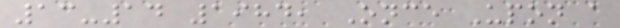13-14 1984, Once Upon a
